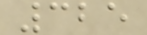325
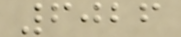6026
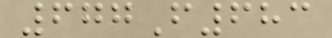677F683
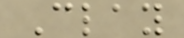Clay
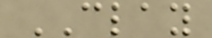CLAY
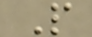P
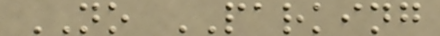NO PARKING
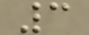3
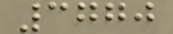3770
